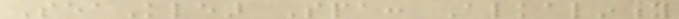SeaKlear Spa: Alkalinity
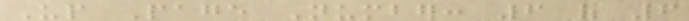Up Page Number: 6 of 6
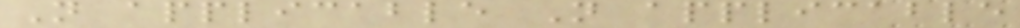Not applicable Not applicable
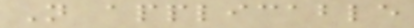Not applicable
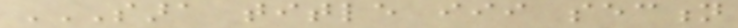SARA TITLE III SECTION
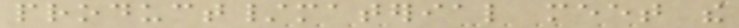product/material meet the
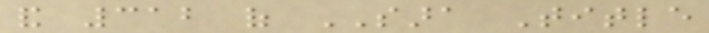and 312 of SARA Title
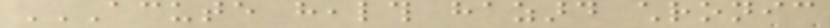ACUTE HEALTH HAZARD CHRONIC
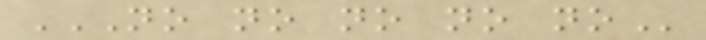NO NO NO NO NO
